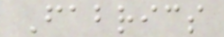Fabrics
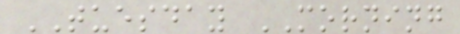TUESDAY MORNING
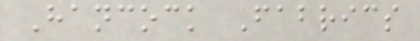Hancock Fabrics
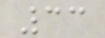33
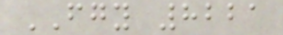FGY 8221
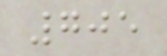705
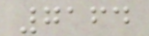7164
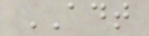ADT
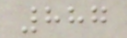887
